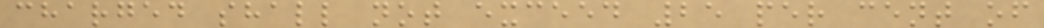charged shall not exceed 25 per cent of
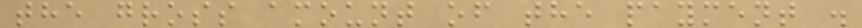the gross amount of the payment .
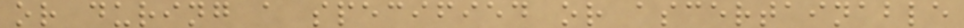or during a specified or ascertainable
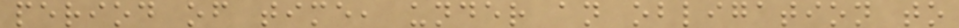period of time, under an obligation to
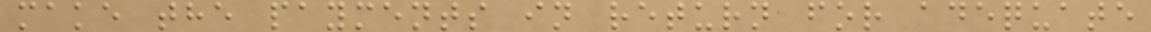make the payments in return for adequate
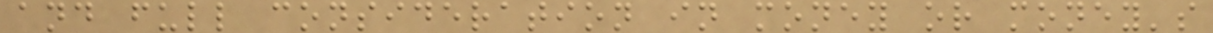and full consideration in money or money's
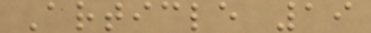Article 19
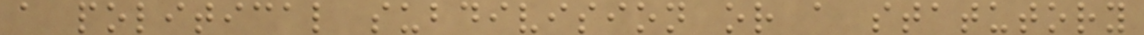a political subdivision or a statutory
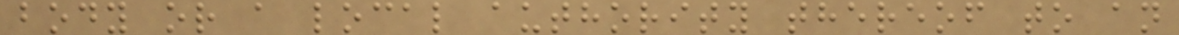body or a local authority thereof to an
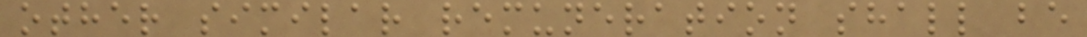other similar remuneration shall be
